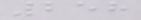258
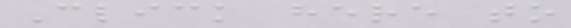Click here to
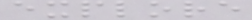explore
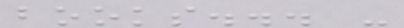books... -
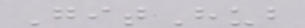GitHub
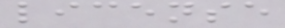license
